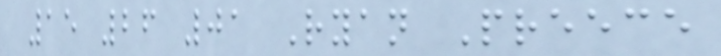15 26 01 Ryan Preece
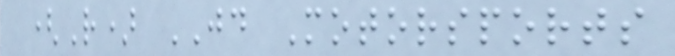(R) JD Motorsports
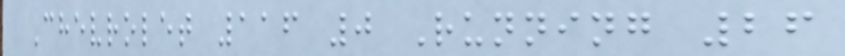Chevrolet 116 0 Running 26
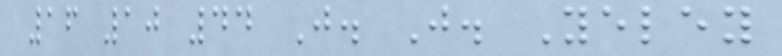16 10 44 J. J. Yeley
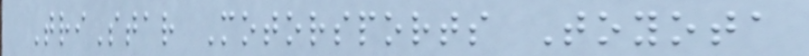TriStar Motorsports Toyota
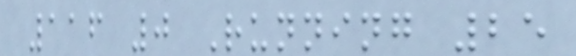116 0 Running 25
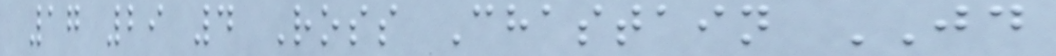17 29 4 Ross Chastain JD
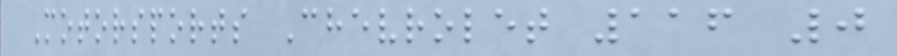Motorsports Chevrolet 116 0
